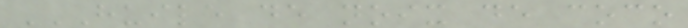HUILE DE NOIX DE COCO
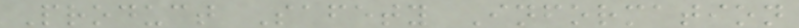Product Safety Information
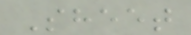Sheet
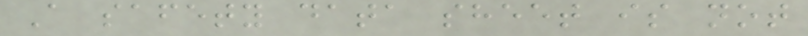A safety data sheet is not
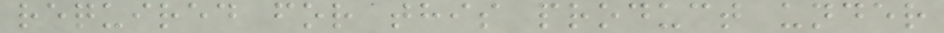required for this product under
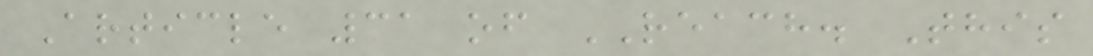Article 31 of REACH. This
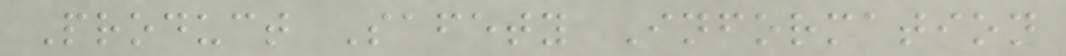Product Safety Information
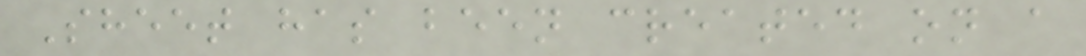Sheet has been created on a
